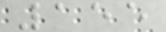155
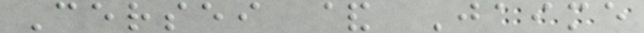Cersei & Jaime
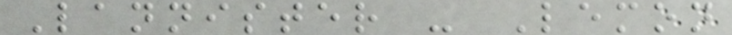Lannister - Lemon
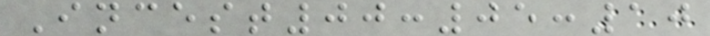Incest00:05:10
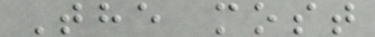The most
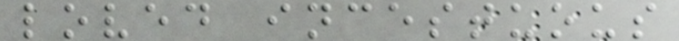loved incestuous
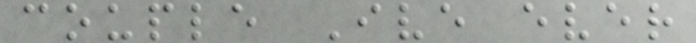couple Ive ever
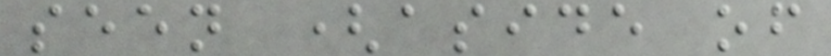seen (aside of
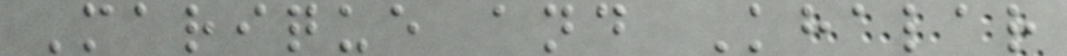Marique and Khalar
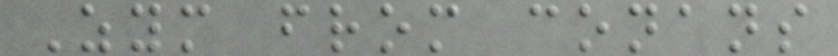Zym from conans
